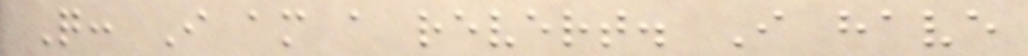Q: I am a revert. I have
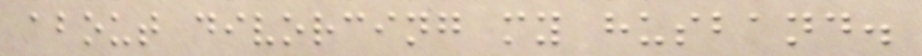about divorcing my husband.
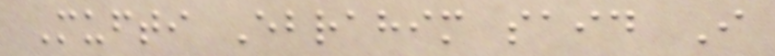Mufti Ebrahim said I
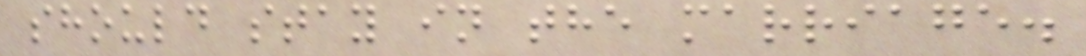should stay in the marriage.
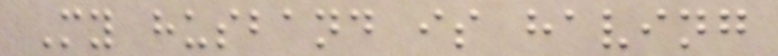My husband is having
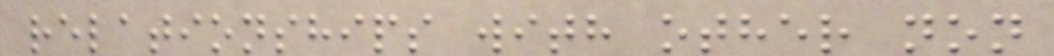relationships with other non
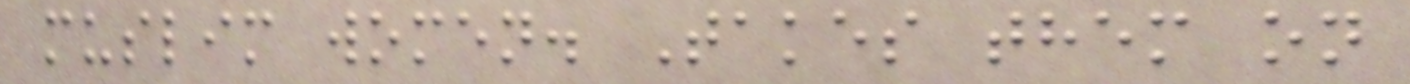muslim women. Takes them on
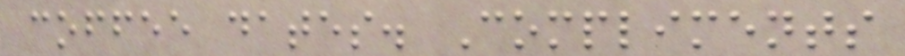coffee dates. Compliments
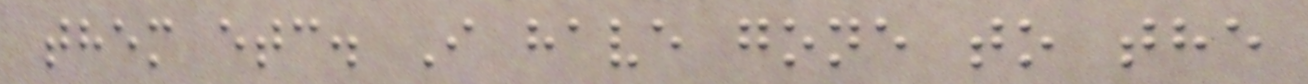them etc. I have gone to the
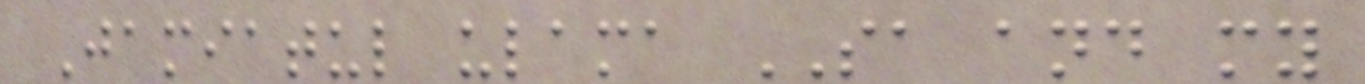Jamiatul ulama SA and my
